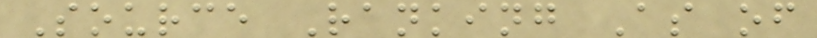Source Ranking As of
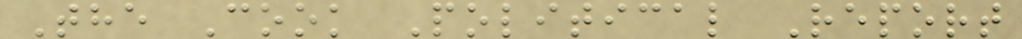The Cook Political Report
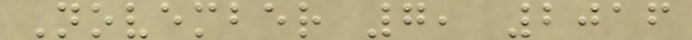November 7, 2016
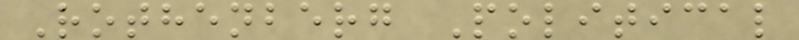Rothenberg Political
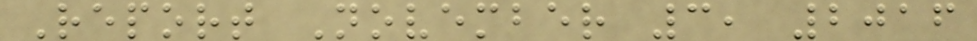Report November 3, 2016
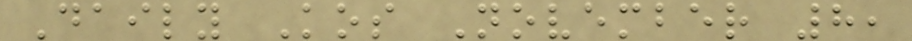Daily Kos November 8,
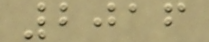2016
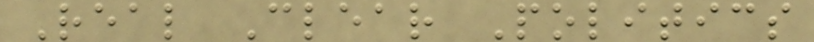Real Clear Politics
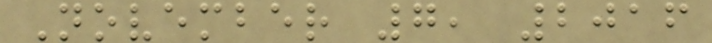November 7, 2016
